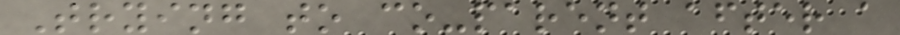Trying to co-parent after a
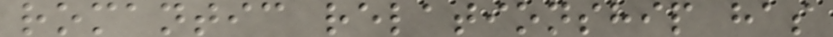romantic relationship has
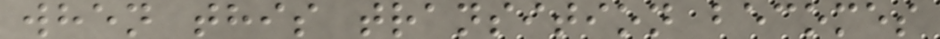when this transition becomes
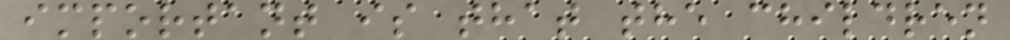important is that the children
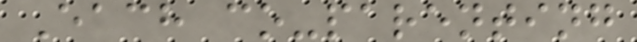Each co-parenting
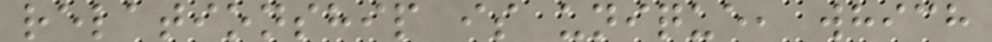relationship is unique, which
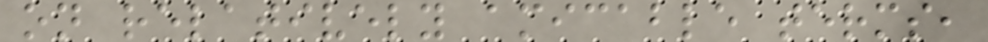on relatively amicable terms,
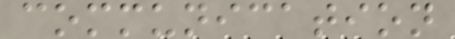communication
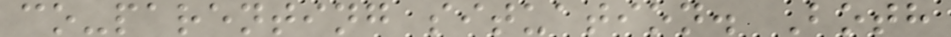co-parenting situation. Both
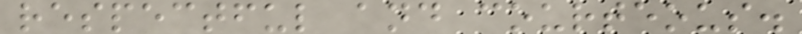respectful and courteous.
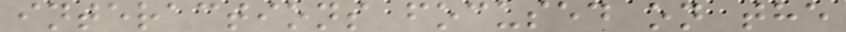interactions focused on the
